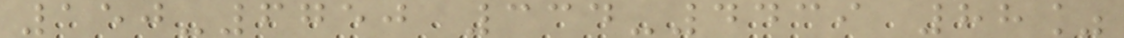150-6750 334-4439 88%
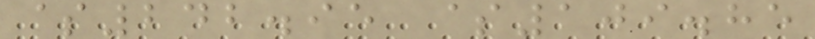$242.95 $109.85
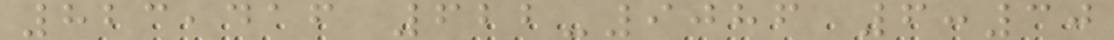823,416 622-9086 6:30
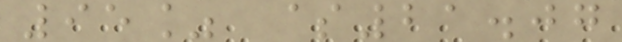95% $21.07
